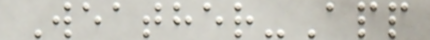Weather-App
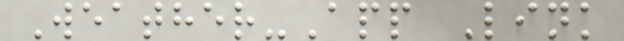Weather-App Link
